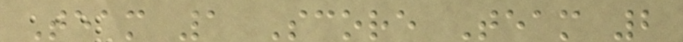Team 1 Score Team 2
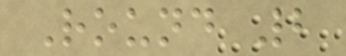Round 2
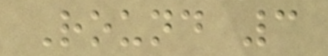Round 3
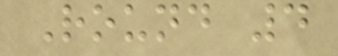Round 4
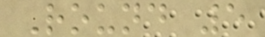Round 5
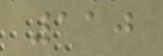110
